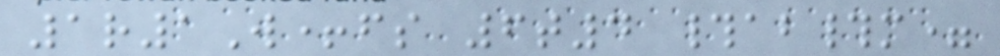1r1W+fs 6t4 #ab#m=
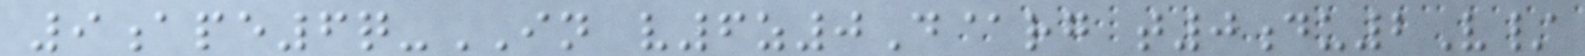9ape6q-IN v6z0D@rg t0du2V/
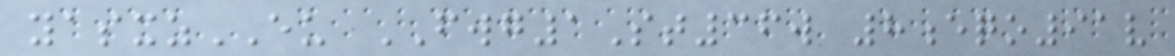yasxzEU FWG1St36w 8eqo91v
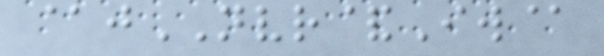@jNVR&Iw@
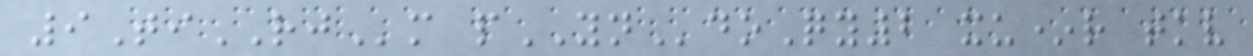9TiRJm pYNdoQy2 xu*r tkv
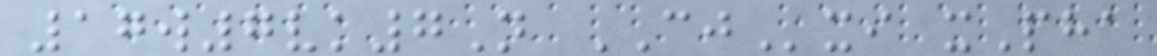17w7vk7N CJxi xPha
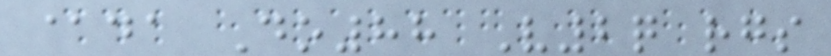@da Do88 V2q rgs
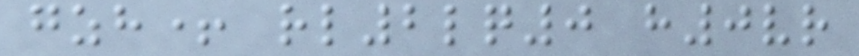gzh+ rl2lq0 h0vr
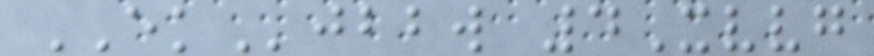EKjbbw 4Xvvg
